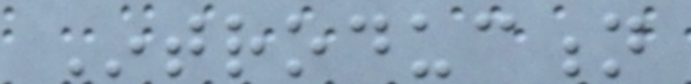Introduction
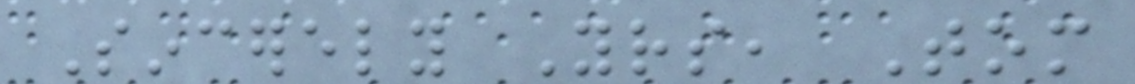Sincerely Yours, Tom
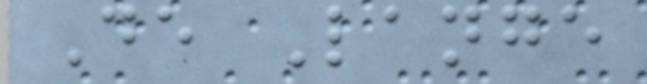De Lange
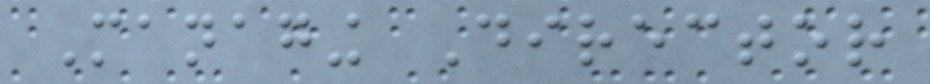Managing Director
